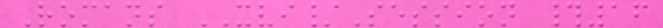Romans XVI/Session #16
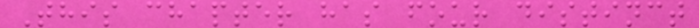This chapter has four distinct
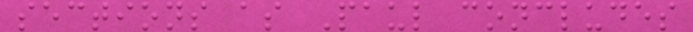sections as Paul concludes
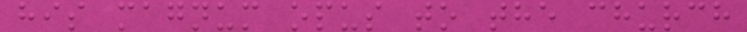his magnum opus to the church
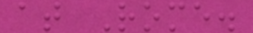at Rome.
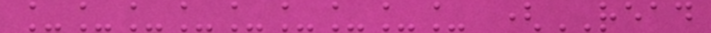_________ (READ
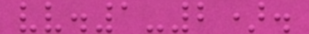vv.1-2).
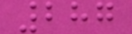287
